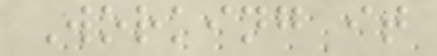Working it
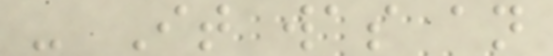- It was an
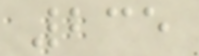235
